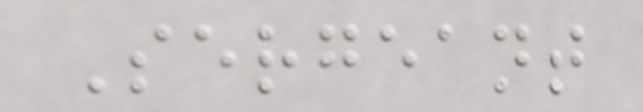Sergeant
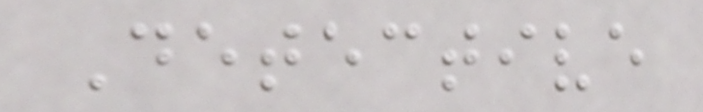Detective
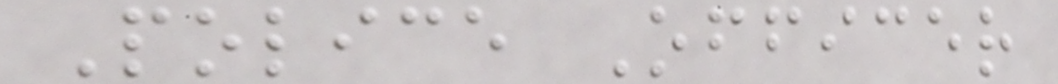Police Officer
